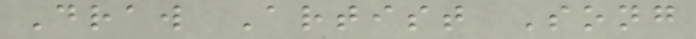Draw Artist Song
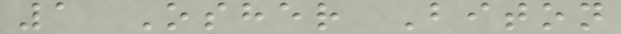1 Osher Biton
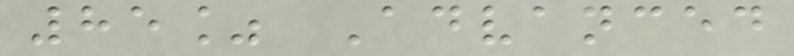85% Advanced
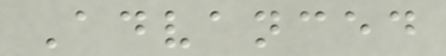Advanced
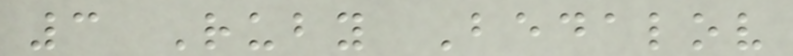3 Ruby Bedalov
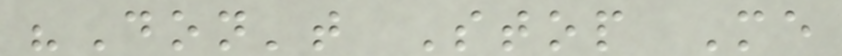"Don't Stop Me
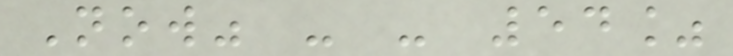Now" - - 54%
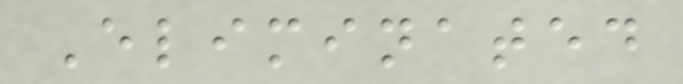Eliminated
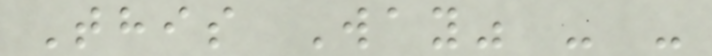This Way" - -
